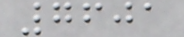7601
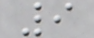9
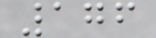176
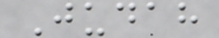Judah
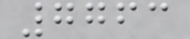7763
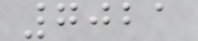7021
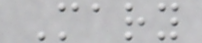Mary
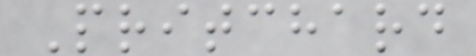Pritchard
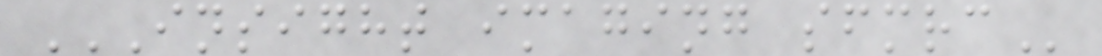INSIGHT IMAGING SFMRC
